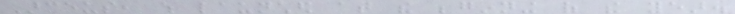Arceus, which launched at the beginning of the year.
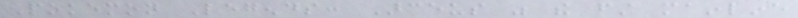Pokemon Legends: Arceus was the first mainline
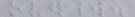overworld.
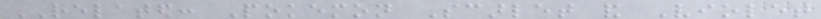RELATED: Pokemon Scarlet and Violet
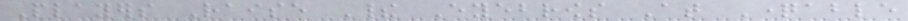Players Raise Their Eyebrows At Questionable
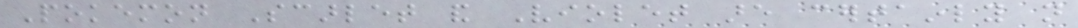Pokemon Scarlet and Violet are certainly not
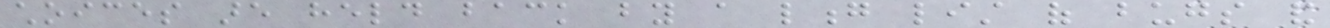choices are held back by a long list of bugs and
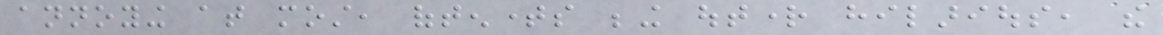annoying at most, oftentimes being outright hilarious, the
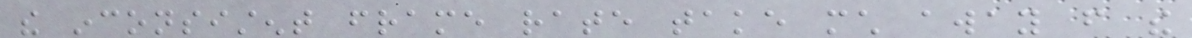the inconsistent frame rate take much away from the
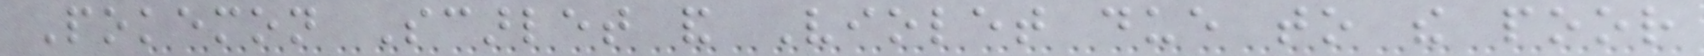Pokemon Scarlet and Violet due to the poor
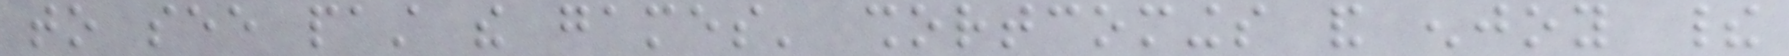to see past the games' shortcomings and enjoy their
